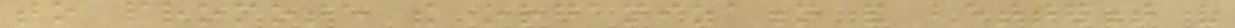to promote the organization and betterment of
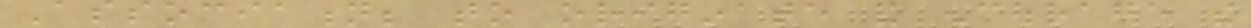Association; to originate and encourage the
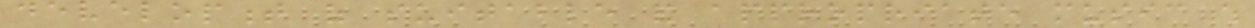development of suitable and appropriate music which
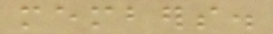members.
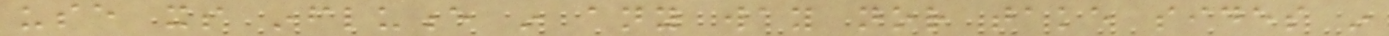use its influence in any way nor take sides in
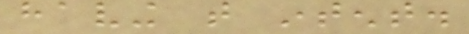having that intent.
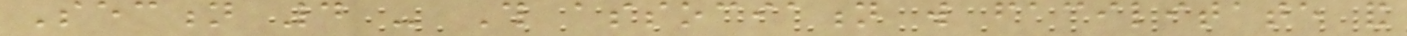Section 4 - This association will facilitate and
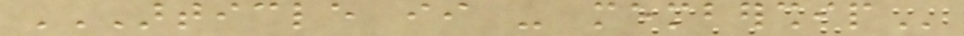ARTICLE II - MEMBERSHIP
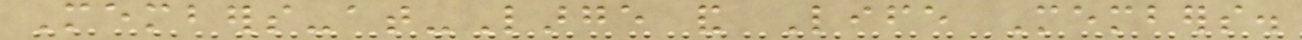Members-at-Large and Life Members.
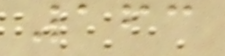163
